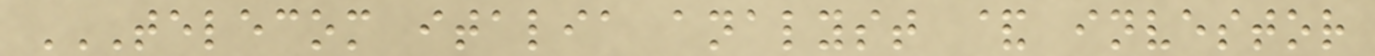TELECOM ITALIA ANALYST & INVESTOR
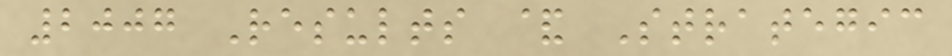2007 Results & Strategic
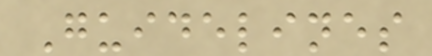Guidelines
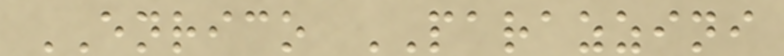ENRICO PARAZZINI
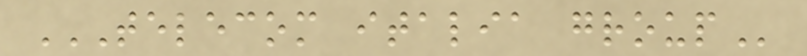TELECOM ITALIA GROUP
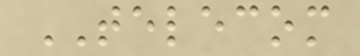TELECOM
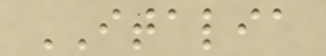ITALIA
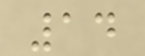14
